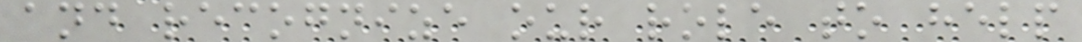and recognize our role to help
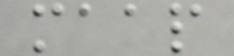maap
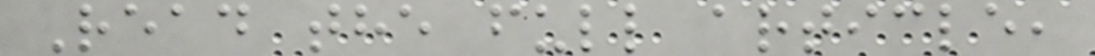Read the full article,
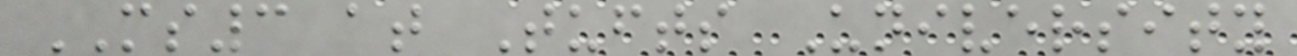MS3 at Tufts University
